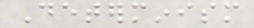Determinism
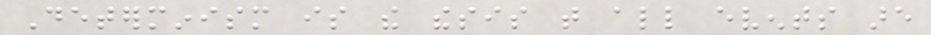Determinism is the thesis that all events are
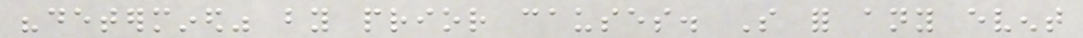"determined" by prior causes. So for any event
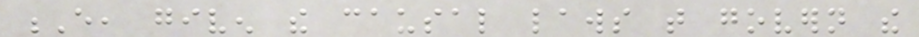E, given the causal laws that govern the
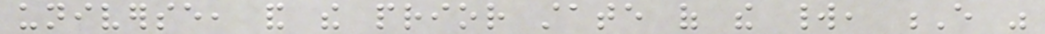universe, and the prior state of the world, E was
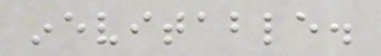inevitable.
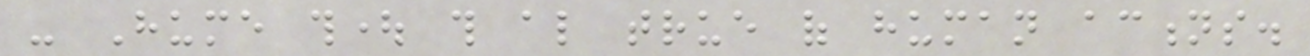- Hume thought this also true of human actions.
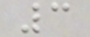3
